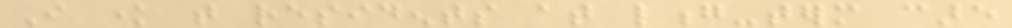I know that residents at long-term care
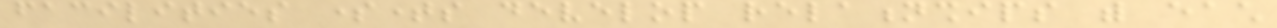facilities sometimes develop relationships with each
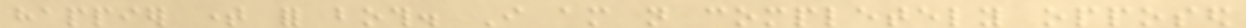happier time for both. I am not completely opposed
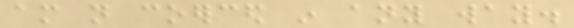am not coerced in any way.
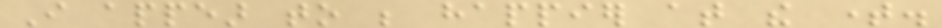I appear to be happier at the time.
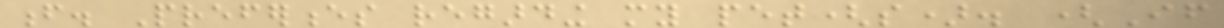f. Preferences regarding my pet(s). (If
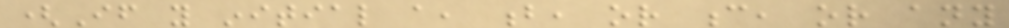(If you initial a, b, or c, or any
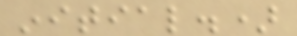initial.)
